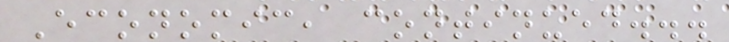Economic, continued...
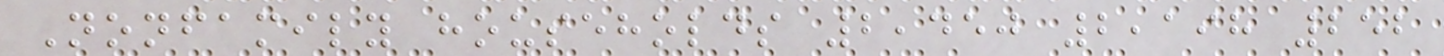Nonfamily households 2,450 2,198 252
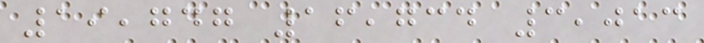19,747 16,734 3,013
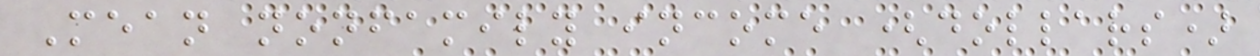Mean nonfamily income (dollars)
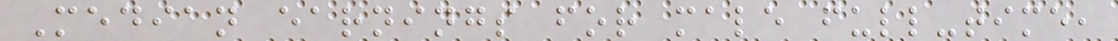Median earnings for male full-time,
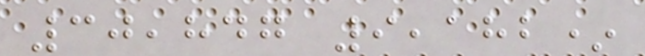30,847 9,182*
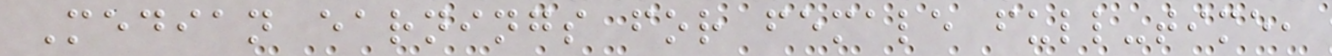Median earnings for female full-time,
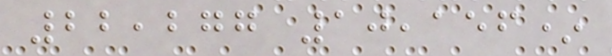22,277 10,156*
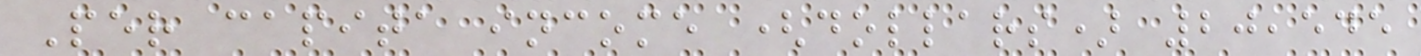Per capita income (dollars) 20,545
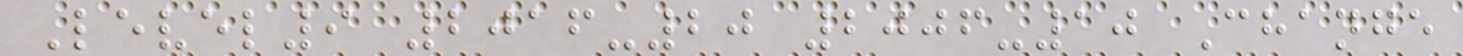Level9 2016-20 2006-10 Change
